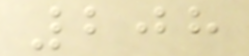208
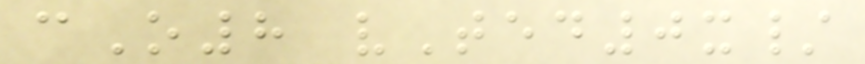cO8 vTed0x/
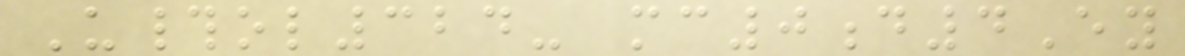U#ol324- mc0d4Ey
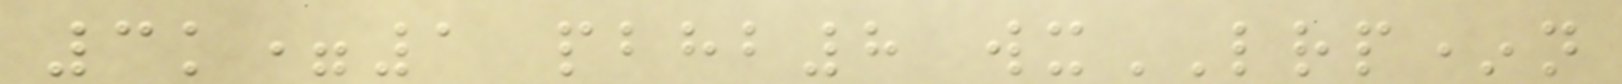3k=1 pbhb8 wxLRP*n
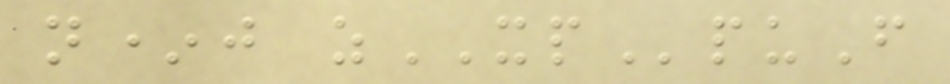n*j zXPpuF
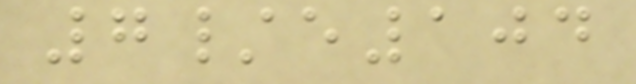7/e104
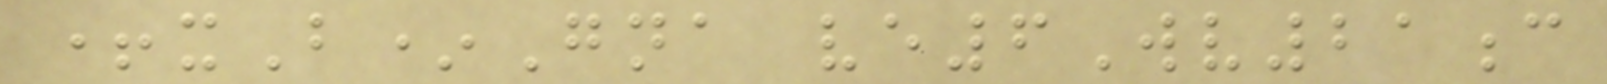+xB*Gna ve6Wv21c
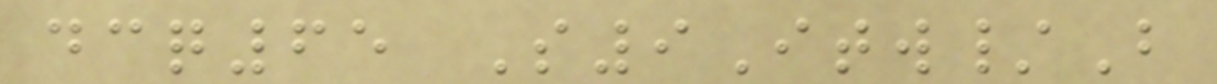dcq65 S9Itw/B
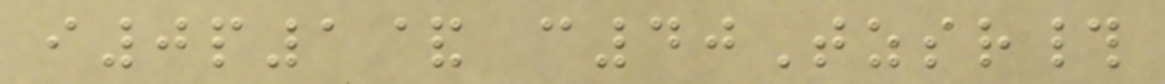i0p1& c40Tzsr#
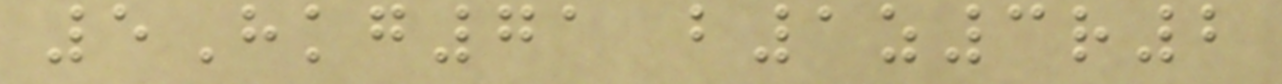5Hkg71 b1z3r2
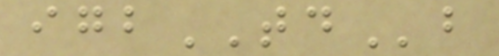igbTDb
